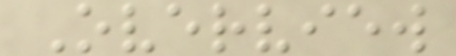Overview
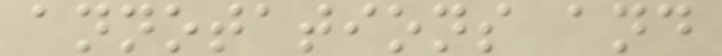annotations and
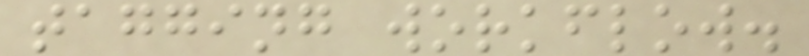tagging workflow.
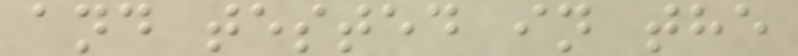and tested in the
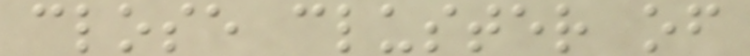close cluster of
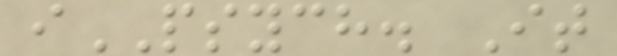iPSYCH. It
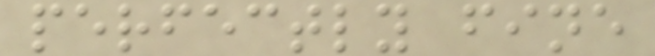perfectly fine
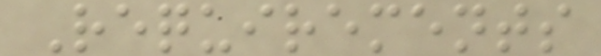Requirements
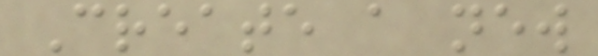Create a new
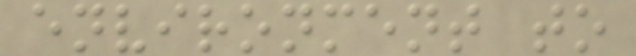environment to
